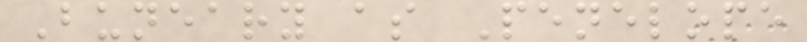Buneary as Penelope
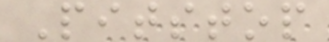Pitstop
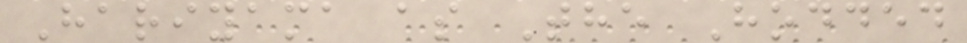Hariyama as The Hodded
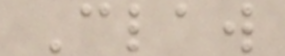Claw
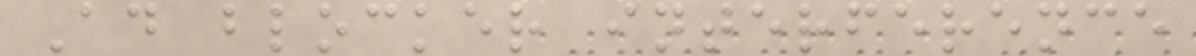Ad blocker interference
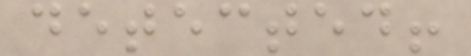detected!
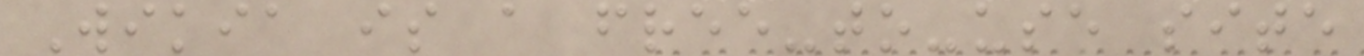Wikia is a free-to-use site
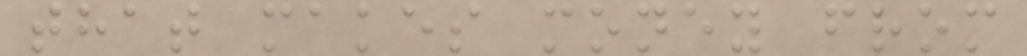that makes money from
